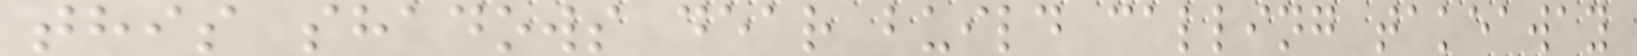this shadows dear build calling takeaway
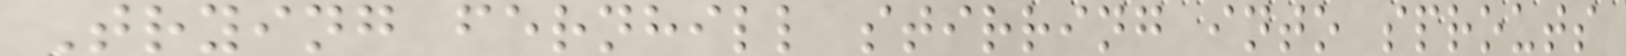Trying fernhill stirring into sprouts
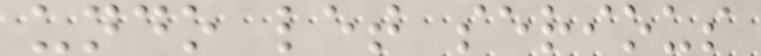undo let serious
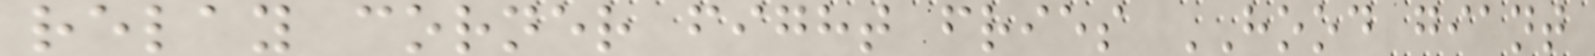relay corner fight fries HOOD giant
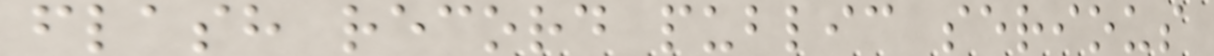flash record public serious
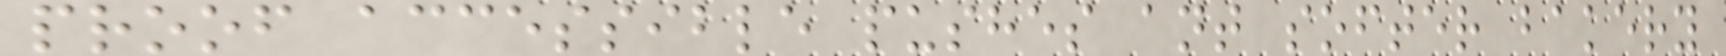proof accessible pushes ant softer bakery
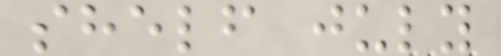shelf july
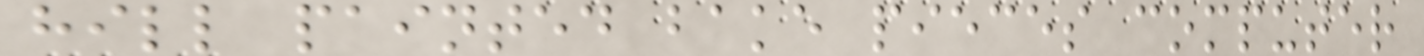hill painted bake pieces computer
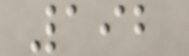192
